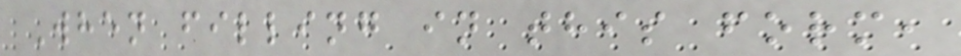When filling in this form,
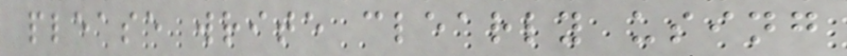please write clearly using
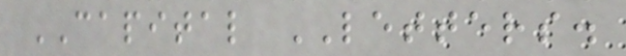CAPITAL LETTERS.
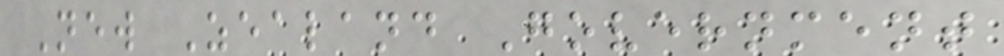New Zealand Government
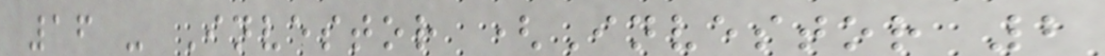16 - Investor (Investor 2
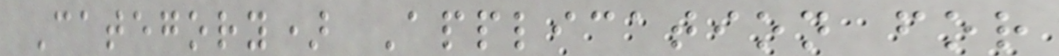Category) Application for
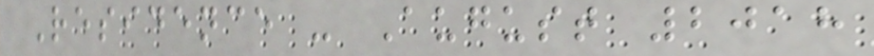Residence - August 2018
